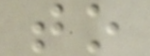to
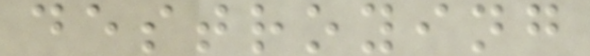destroying
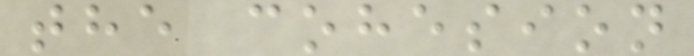the cohesion
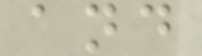and
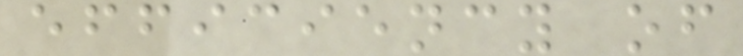efficiency of
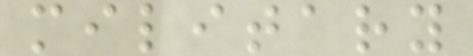military
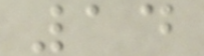14
